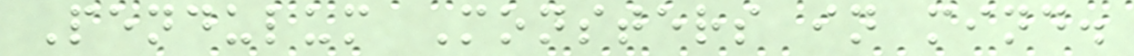Pendulum Monsters in mind.
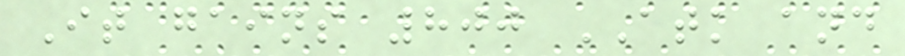It gains 800 ATK and
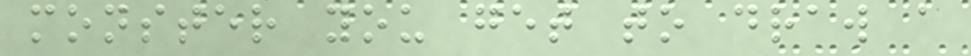monster you get to draw a
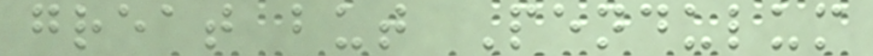great but Pendulum
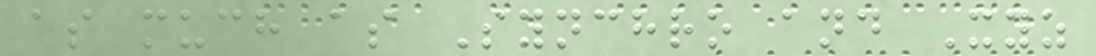as much as Synchro and Xyz
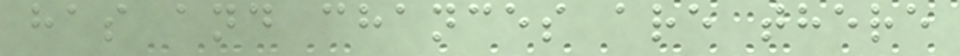has and chances are there
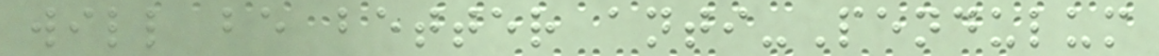will be better anti-Pendulum
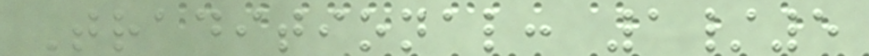Traditional: 1/5
